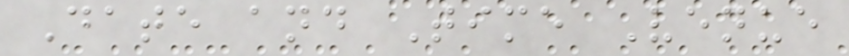Date and Time Venue
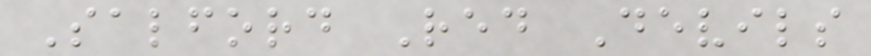Salford Red Devils
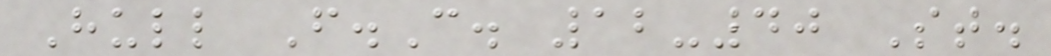Hull F.C. 12-40 St.
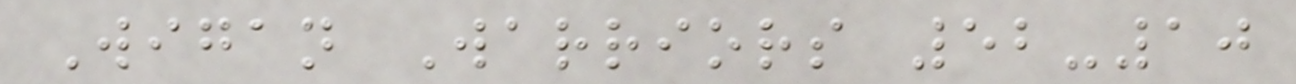Wigan Warriors 52-10
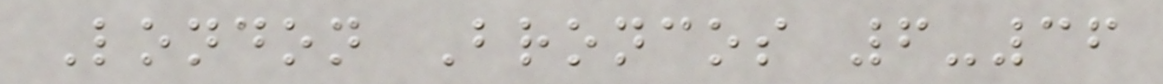London Broncos 6-36
